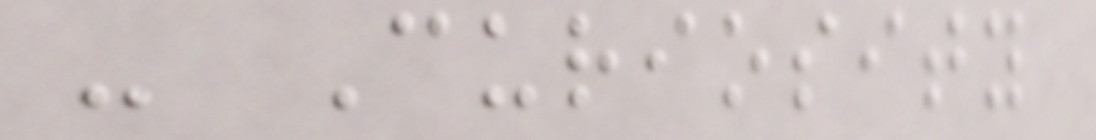- Curiosity
